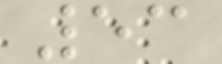53
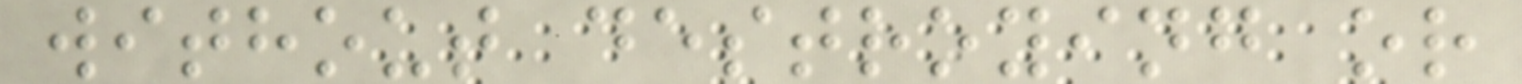without destroying or
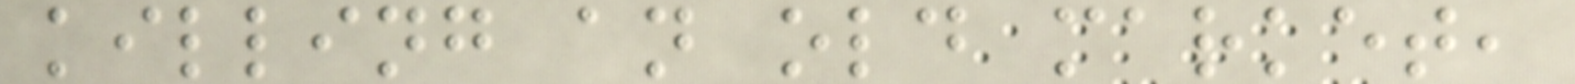killing an old market,
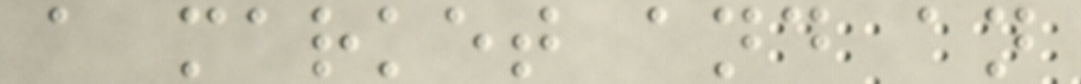a market and an
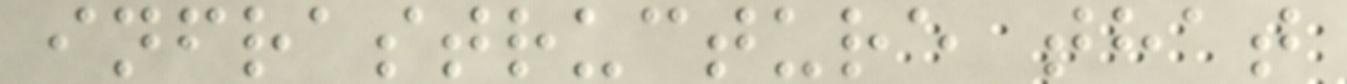infrastructure that
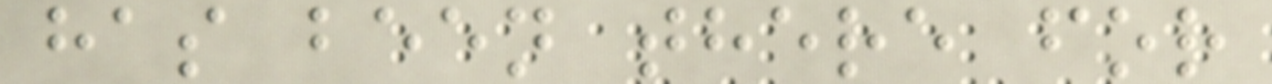has been there for
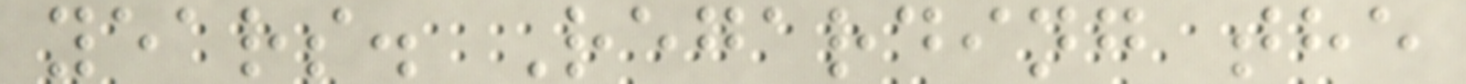years. Regarding the
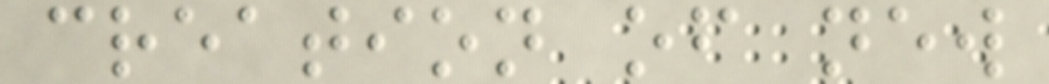creation of new
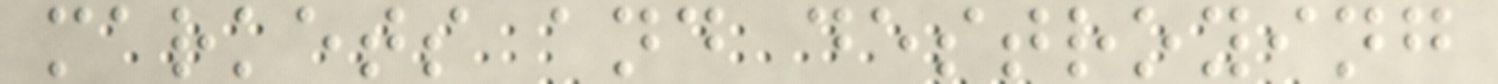markets and destroying
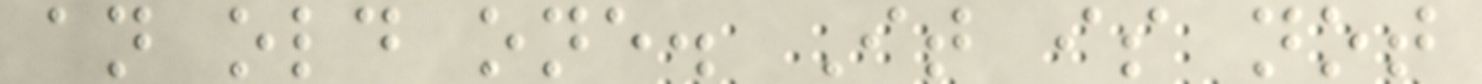an old one. It is not
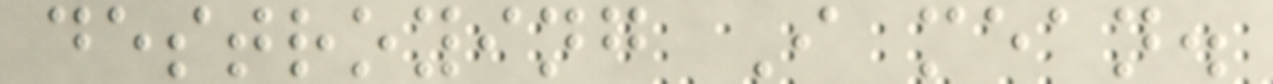destroying I mean.
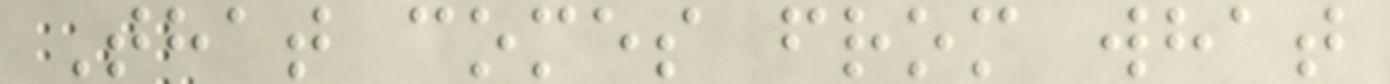That comes from what
